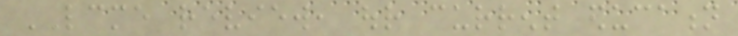LCME review, our current education
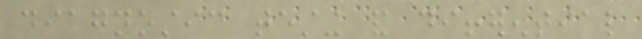diagnostic testing and differential
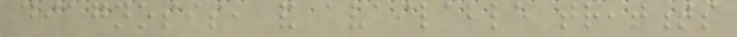diagnosis, and available treatments
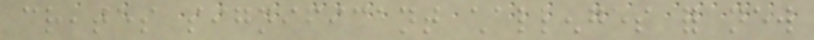creates significant challenges for new
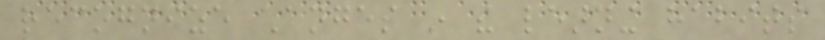recognize changes in the learning habits
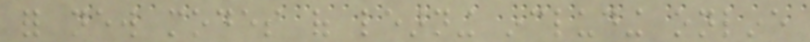for new modes of learning including online
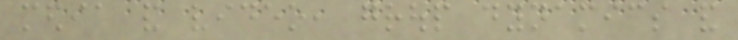media and video, group dynamics and
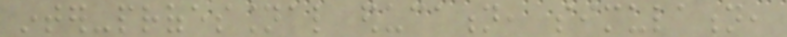inter-professional education, simulation,
